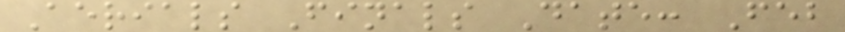Aerials Finals Date: Feb
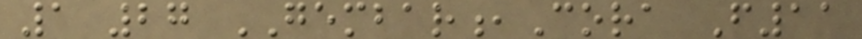1 27 GEMBAR,Cora F11
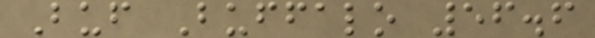Buf Buffalo 56.6
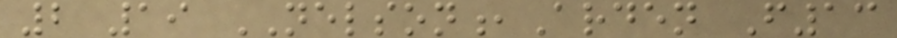2 19 NELSON,Arden F13
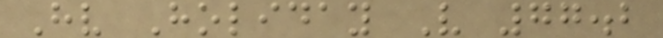Hv Holiday V 77.2
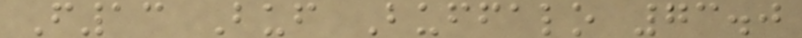F13 Buf Buffalo 73.0
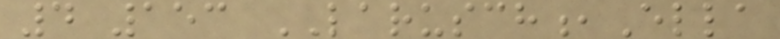4 153 LARUSCH,Ella
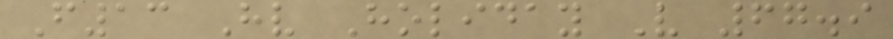F13 Hv Holiday V 67.9
